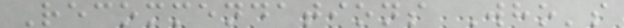Recommendations Who's
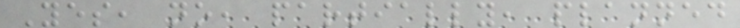Yes, no, partially, planned
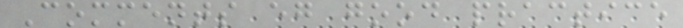Comments eg good practice
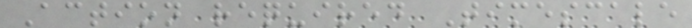Action required Timescale
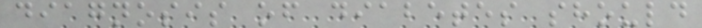diagnosis of diabetes should
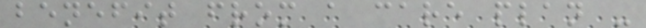benefit from a care plan -
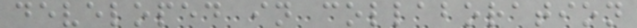developed in collaboration
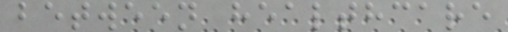between healthcare
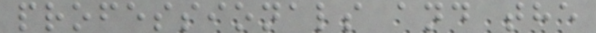professionals and the
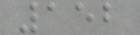152
